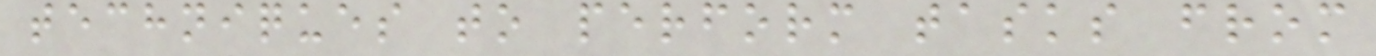techniques to perform tasks from
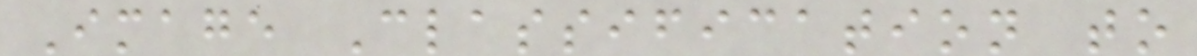Image Classification to
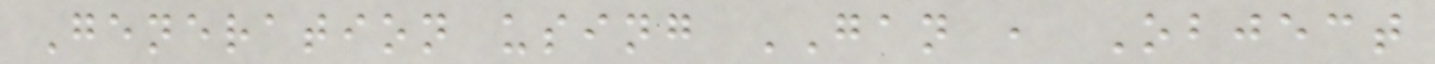Generation using GAN , Object
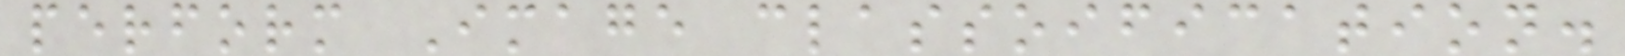perform Image classoification.
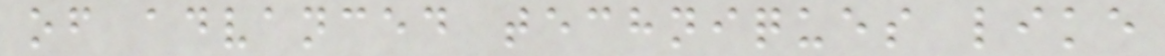of advanced techniques like
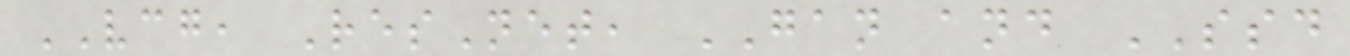VCG, ResNet, GAN and SSD
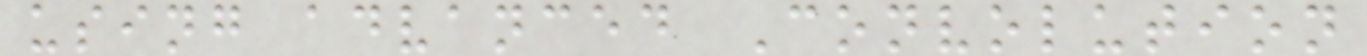using advanced Convolution
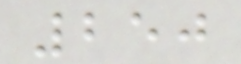250
